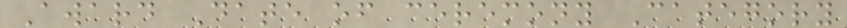Award Date of ceremony Category
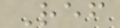Ref
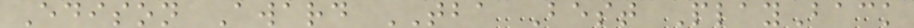Edison Award TBA Best PlayBack
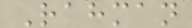Rahman
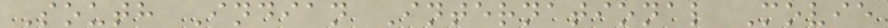South Indian International Movie
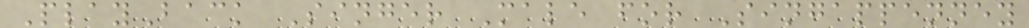PlayBack Singer Male for Singappenney
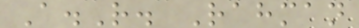A.R. Rahman
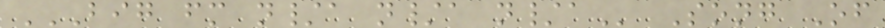BIG FM N/A N/A N/A Song Of
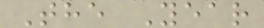The Year
